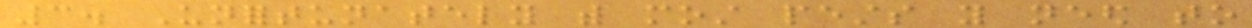3. Unfortunately with most pests you need to
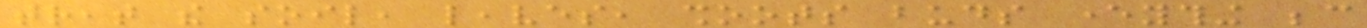treat the soil, leaves, shoots buds everything because
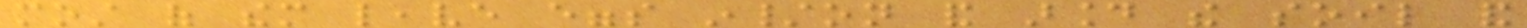most of them leave eggs in/on and around the soil and
